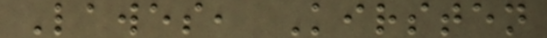Lawes, Kirsten
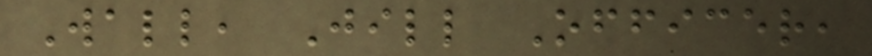Wall, Jill Officer,
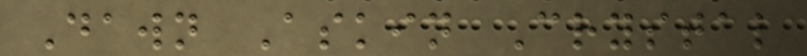Dawn Askin Crystal
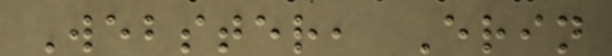Webster, Erin
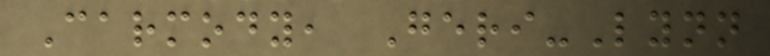Carmody, Geri-Lynn
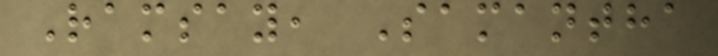Ramsay, Samantha
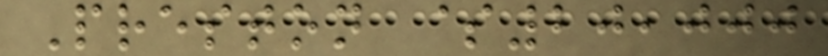Preston $20,000
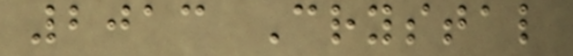2013 Crystal
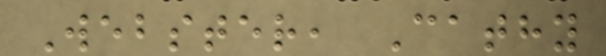Webster, Cathy
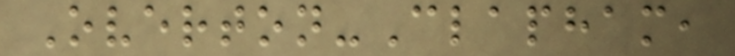Overton-Clapham,
